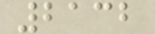2132
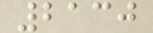2130
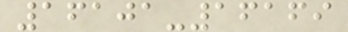16101-16169
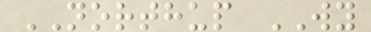NORTHUP WY
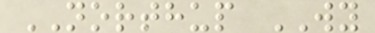NORTHUP WY
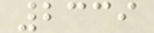2339
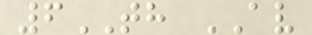6TH AV
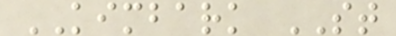KIMBARK ST
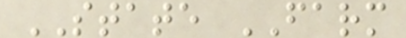STATE FARM
